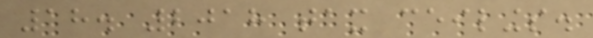18. 2018 tax ceilings.
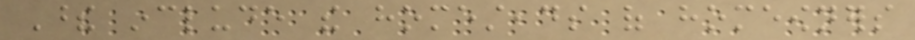These include the homesteads of homeowners
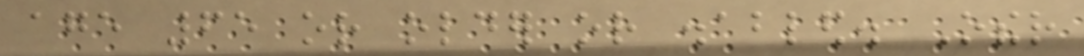age 65 or older or disabled. Other
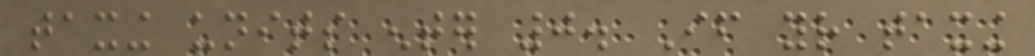taxing units enter 0. If your taxing
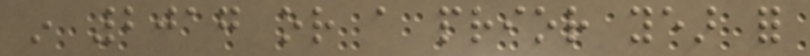in 2017 or a prior year for
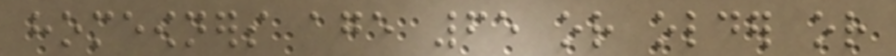homeowners age 65 or older or
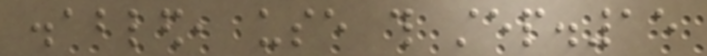disabled, use this step.15
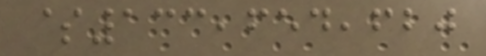$133,654,620
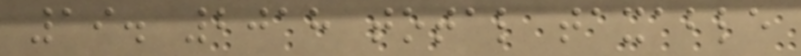19. 2018 total taxable
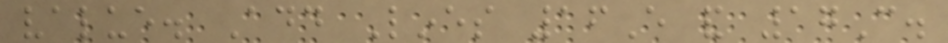value. Add Lines 16E and 17C.
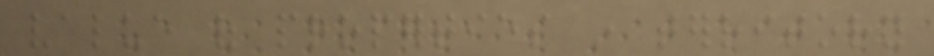value of properties in territory
